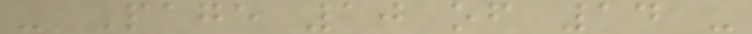- Page 10 of 14 -
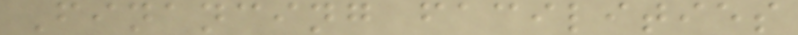Financing facilities
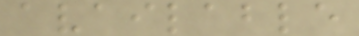available
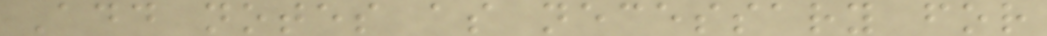Add notes as necessary for
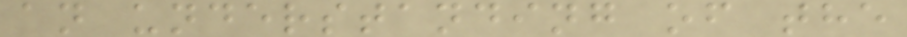an understanding of the
